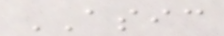ASIC
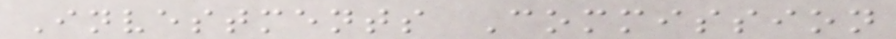Investments Commission
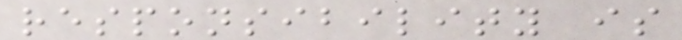responsibility is
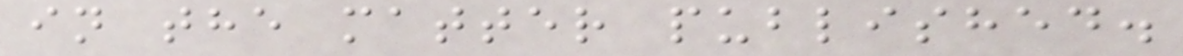in the matter published.
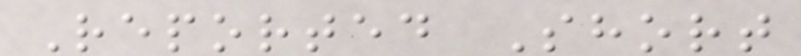Reported Short
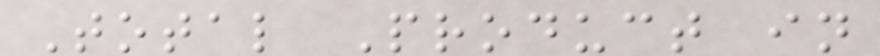Total Product in
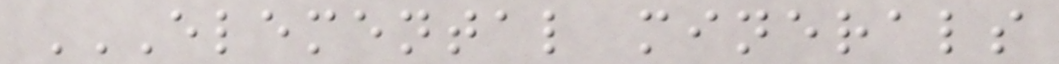ELEMENTAL MINERALS
